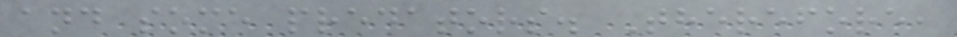and some predators. Therefore,
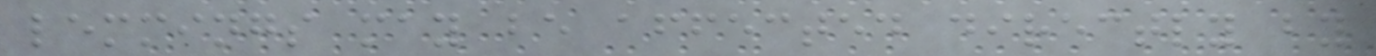lemmings may be affected directly by
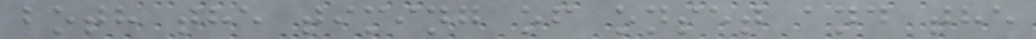both the timing of onset and the
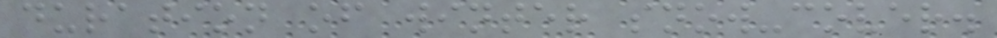duration of winter snow-cover.
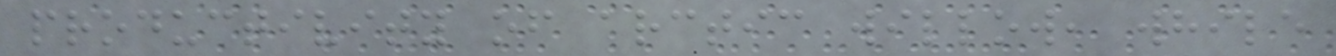productivity of arctic willow, while
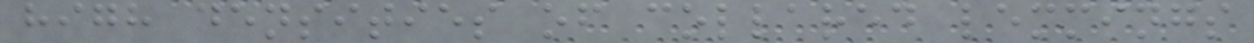high densities of collared lemmings
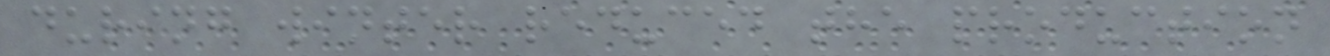during winter reduced the production
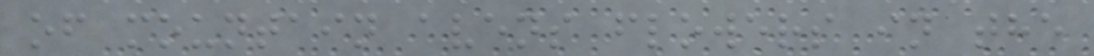of mountain avens flowers in the
